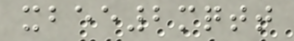xbee2mqtt
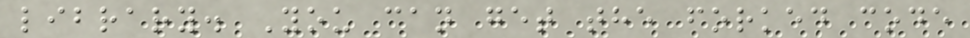library. You can get the forked code
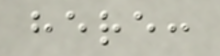here:
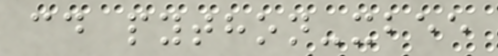cd python-xbee
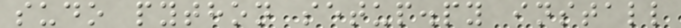sudo python setup.py install
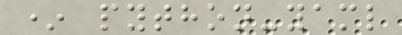* python-yaml
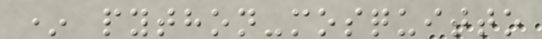* python-mosquitto
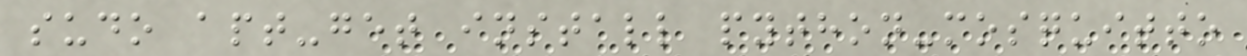sudo apt-get install python-mosquitto
